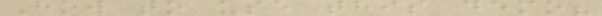How to use this demo?
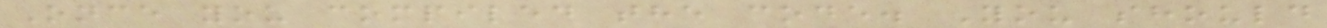Once you compiled the code. You should
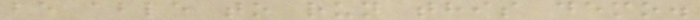be able to run this demo.
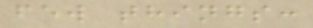few things:
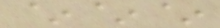~~~
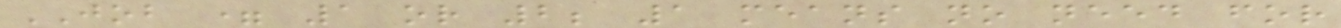JOB = 1 or 2; 1 means no need for
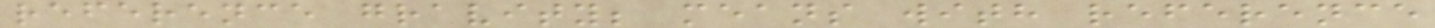reference gravity; means with reference
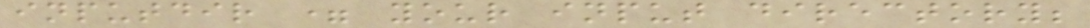inputdir = your input directory;
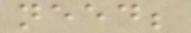need;
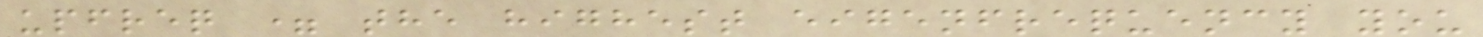upfreq = the highest eigenfrequency you
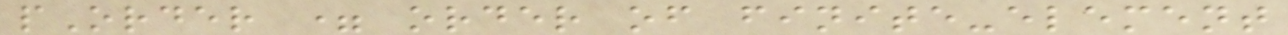pOrder = order of finite-element
